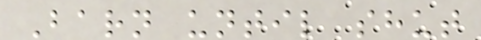Barn until shut
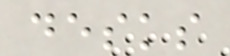desks
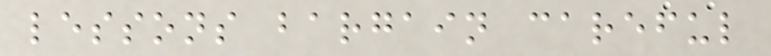lessons bargain careful
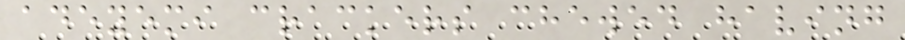adeyemi crackers chewed having
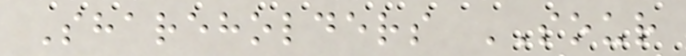Shareholders SOUR
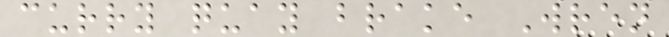curry quay brake Wren
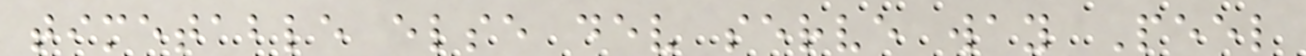timetable else dev serve way Peel
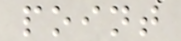point
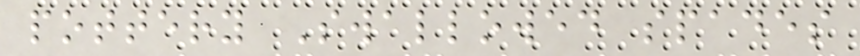pottery Swallowed spades
